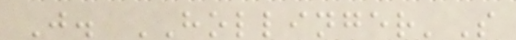J. HOLLINGER'S
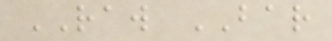RAW BAR
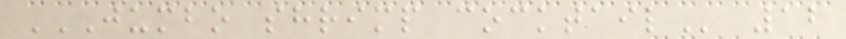JUMBO SHRIMP COCKTAIL 12
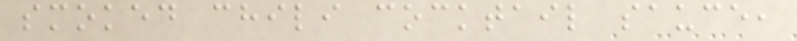smoked chili cocktail sauce,
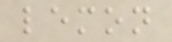lemon
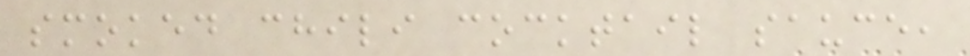smoked chili cocktail sauce,
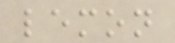lemon
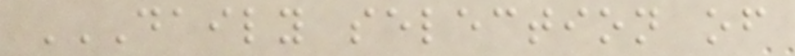DAILY SELECTION OF
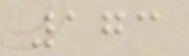173
